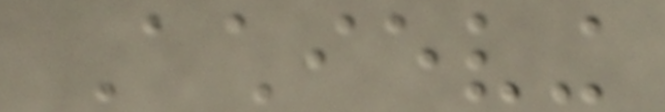Achieving
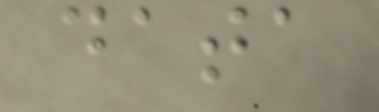data
